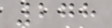278
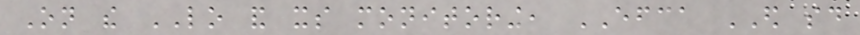On the LO and its monitoring, EFCA ED said
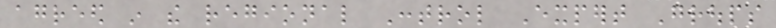agreed in the regional Control Expert Groups
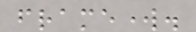framework.
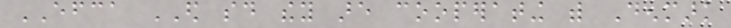EFCA ED said they are cooperating with Denmark
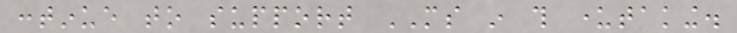continue to support MS in this undertaking.
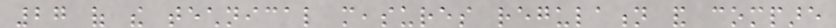27 of the technical measures regulation and compare
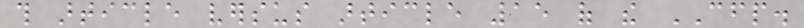this article versus article 15 of the CFP.
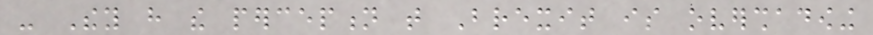- They have the perception that Brexit is overshadowing
